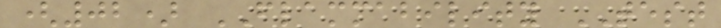(02) FLAMMABILITY TEST
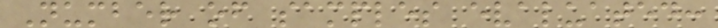Number of samples evaluated:
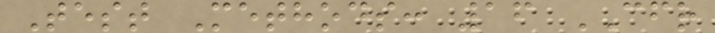Test Methods: 16 CFR
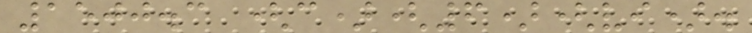1500.3 (c)(6)(vi).
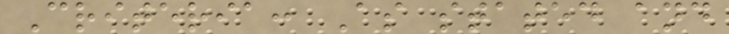Criteria: As stated and
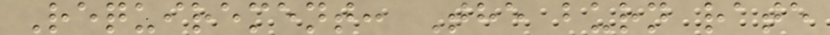Requirement: The burn rate
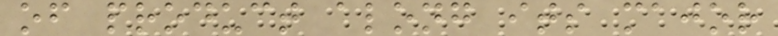of product along its major
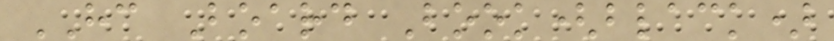HC Board Book(black)
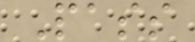Pass
